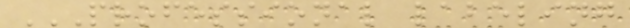PROFESSIONAL LABELING
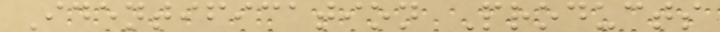Identification Products
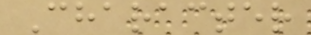Character
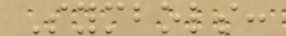Symbols:
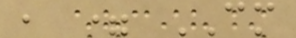, = CM
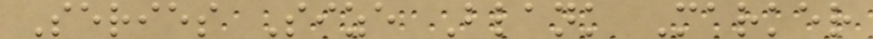Series Size Blank Marker
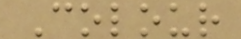Colour
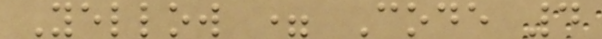Yellow = Code 4
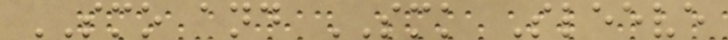SMO and SMK Sleeve
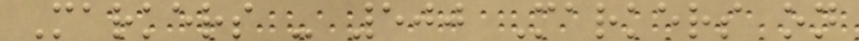Markers - 500 Markers on
